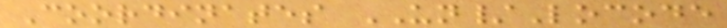Coordinates UN/Locode
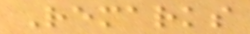Remarks
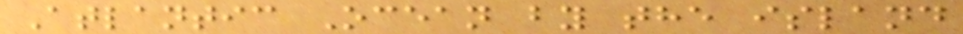Atlantic Ocean by the island
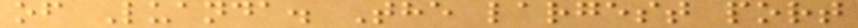of Luanda. The largest port
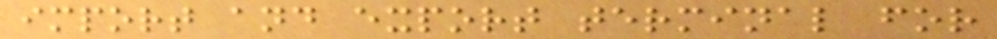import and export terminal for
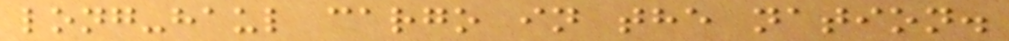long-haul cargo in the nation.
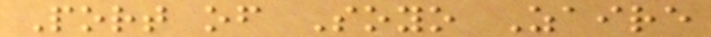Port of Soyo Zaire
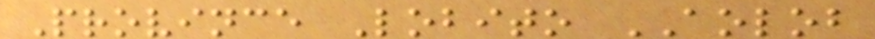Province Lobito AOLOB
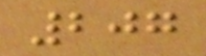207
